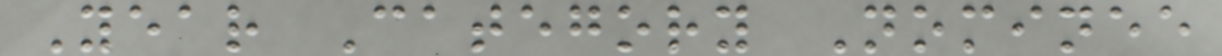Year Category Nominee
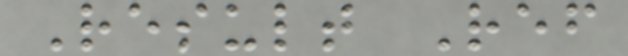Result Ref
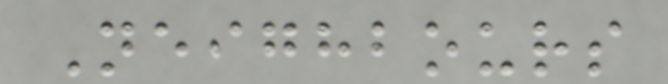Neighbours
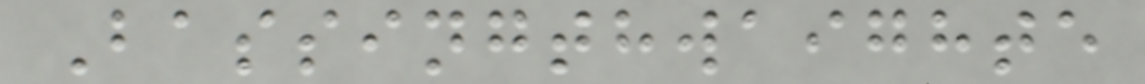Bassingthwaighte
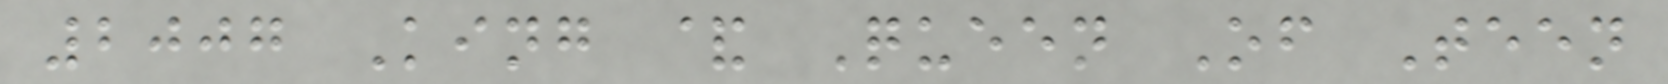2007 King & Queen Of Teen
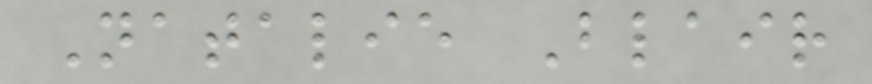Natalie Blair
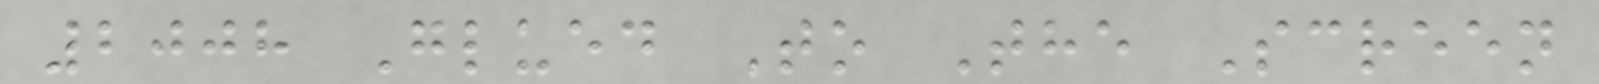2008 Glued To The Screen
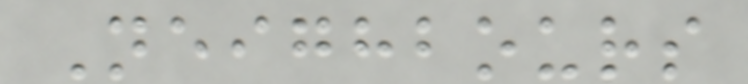Neighbours
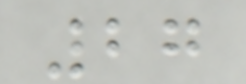27
